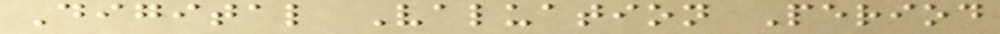Digital Valuation Period
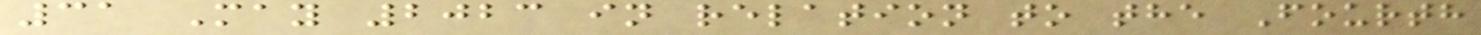31 May 2023 in relation to the Fourth
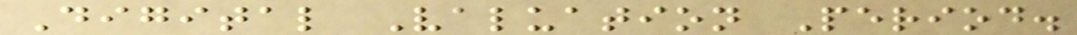Digital Valuation Period.
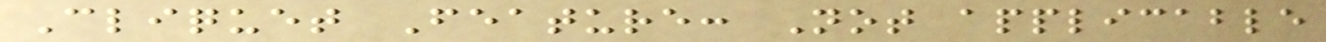Cliquet Feature: Not applicable
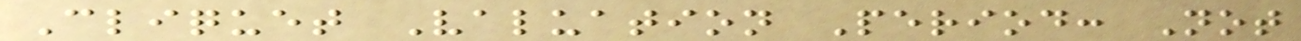Cliquet Valuation Period: Not
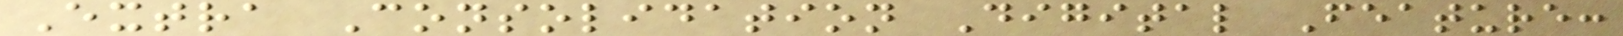Extra Consolidation Digital Feature:
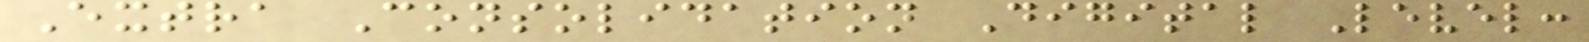Extra Consolidation Digital Level:
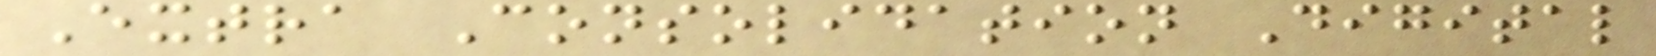Extra Consolidation Digital
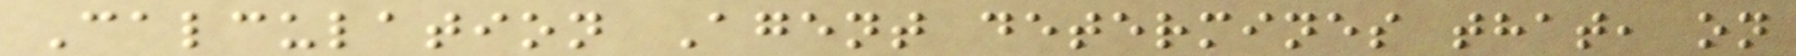Calculation Agent determines that, on
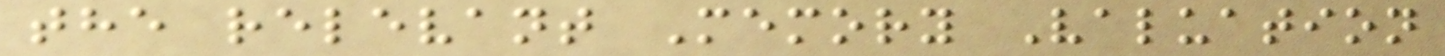the relevant Memory Valuation
